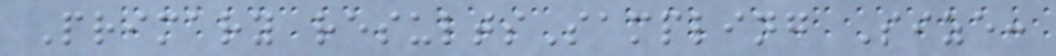Primary resultsSampling Size:
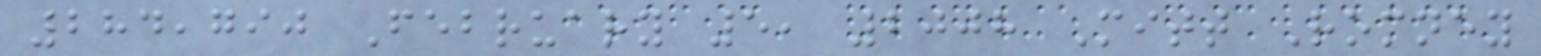284,790 February 5, 2008 Mitt Romney
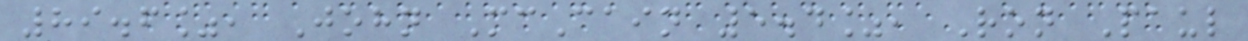89.6%, John McCain 5.4%, Ron Paul
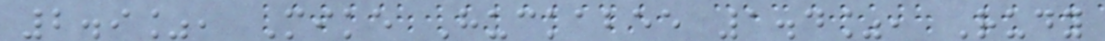2.9%, Mike Huckabee 1.4%, Rudy
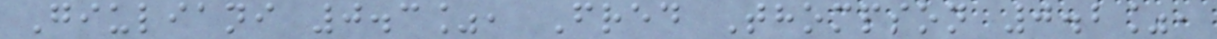Giuliani 0.3%, Fred Thompson 0.2%,
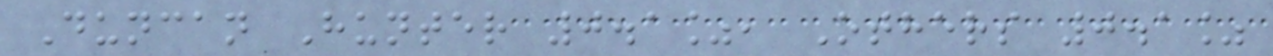Duncan Hunter 0.1%, Others 0.1%
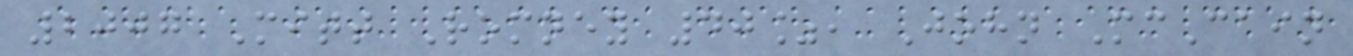2007 Mitt Romney 40%, John McCain
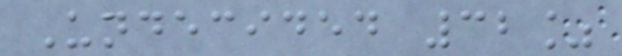Undecided 32%
